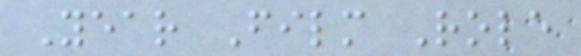Year Film Role
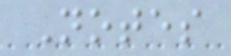Notes
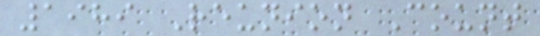1989 Reunion Count
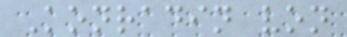Konradin von
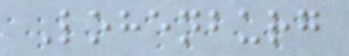Lohenburg
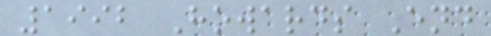1992 Howards End
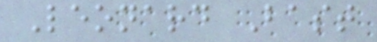Leonard Bast
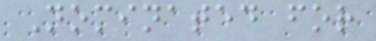Nominated for
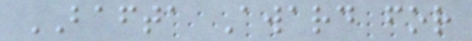BAFTA Award for
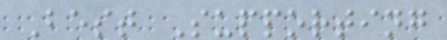Best Supporting
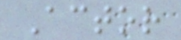Actor
